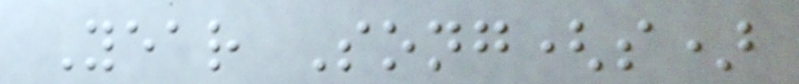Year Song(s)
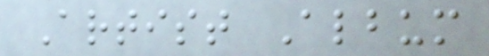Artist Album
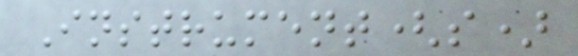Instrument(s)
